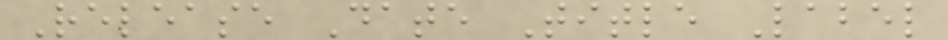Release Date Title Label
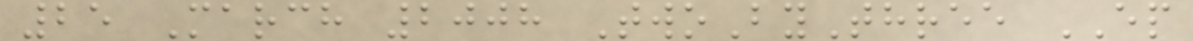25 March 2008 TwoByThree EP
